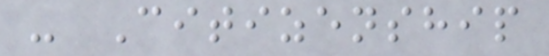- Citizenship
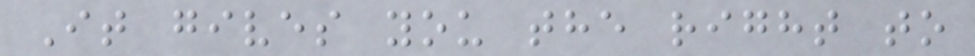It gives you the right to
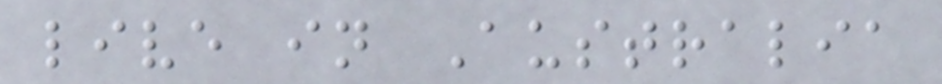live in Australia
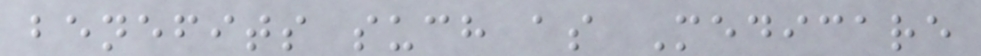benefits such as Medicare
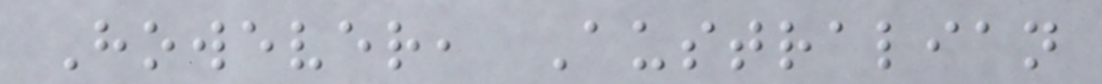However, Australian
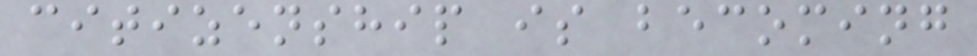citizenship is becoming
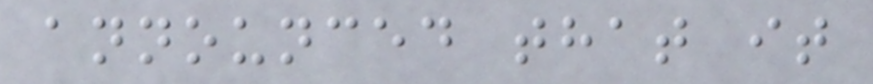announced that it
